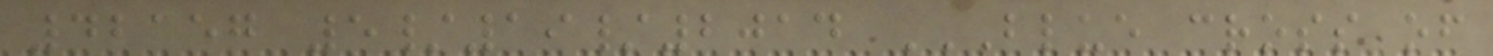42157 5/19/2014 BLUE CROSS OF
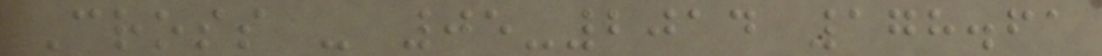Cross - 05-2014 178.61
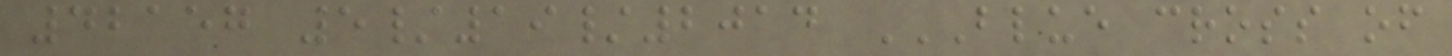42157 5/19/2014 BLUE CROSS OF
